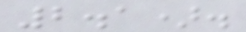2.1).
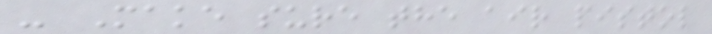- Make sure the air pistol
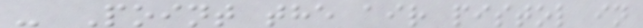- Point the air pistol in
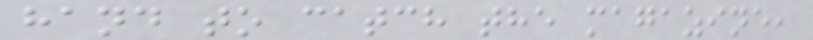hand to catch the magazine,
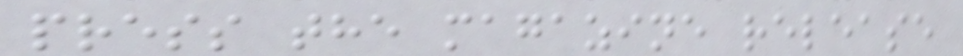press the magazine release
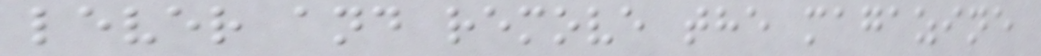lever and remove the magazine
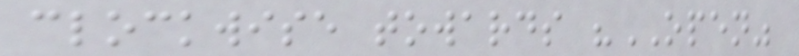clockwise towards "OPEN"
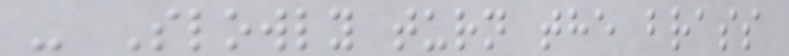- Slowly turn the brass
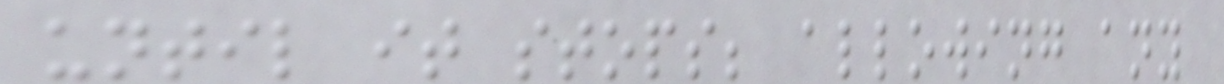until it stops; allowing any
